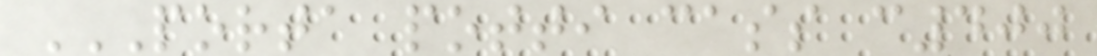PORTA POTTI CASS C400
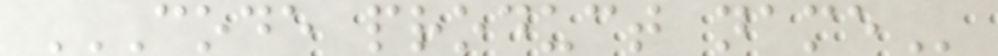CODE PRODUCT NAME
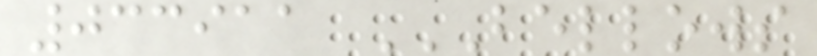033911 BELLOWS
